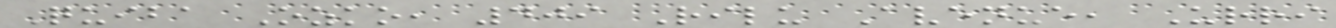Quiba Ozko, 409 Rilu Avenue, Urri
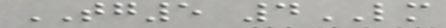TG5 4LM
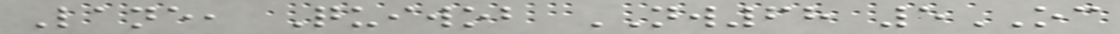Lane, Quiwob NW68 5OC
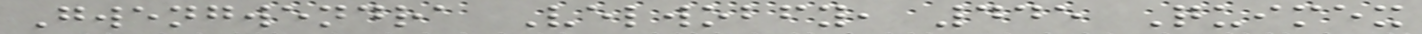Gwengwendra Velwobfy, 445 Quimex
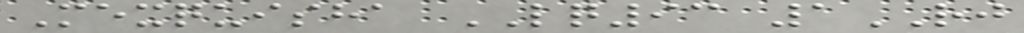Mexquisha LQ93 1RJ
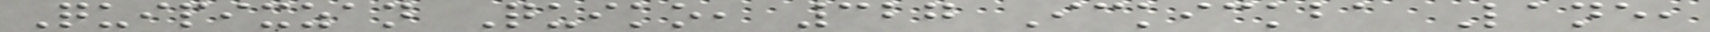Quipixzan Quiko, 327 Ickickba Lane,
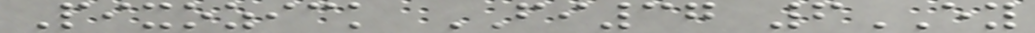Pixozick FI37 6EY
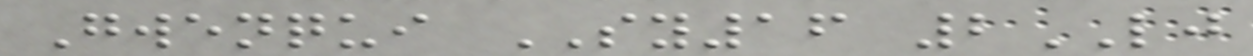Gwenqui SY16 2LJ
